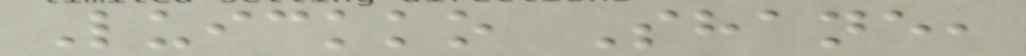Luickko Shane,
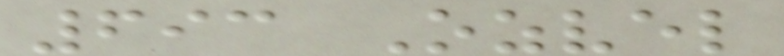693 Ozvel
